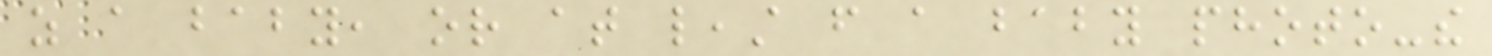as a baby, or at least from a baby photo-the
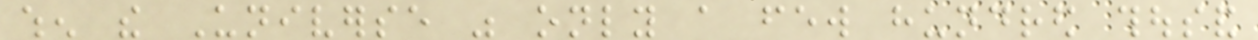when the Universe was only a few hundred thousand
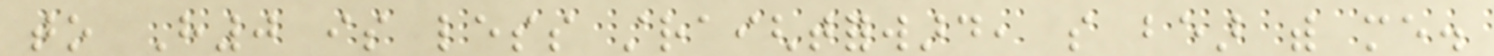to H0 is less straightforward, so bear with me.
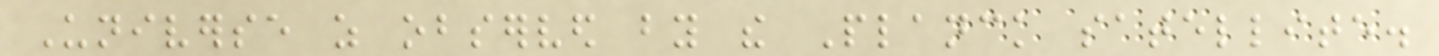Universe as observed by the Planck satellite.
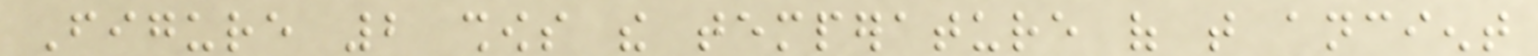Figure 2 shows the temperature of that ancient
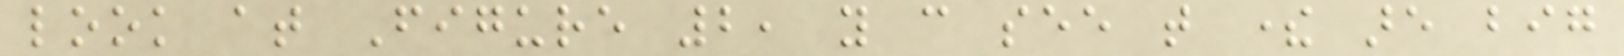look at Figure 2, you can see that there are big
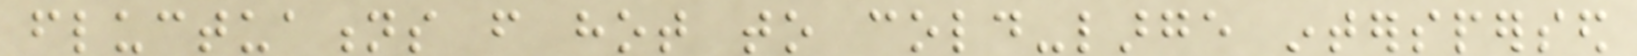fluctuations from hot to cold-large interspersed
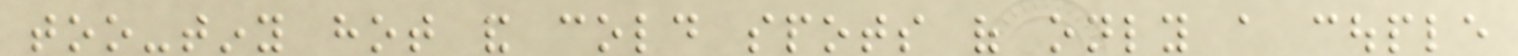too-tiny hot and cold spots of only a couple
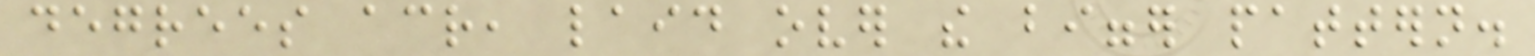degrees across, laid over the bigger pattern.
